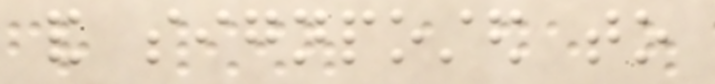and signposted to
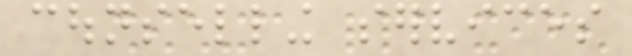counselling services
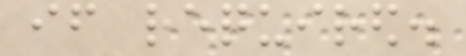if required.
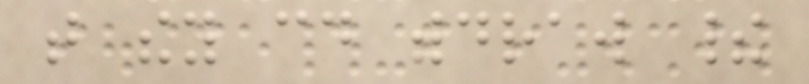that they could withdraw their
